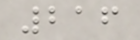216
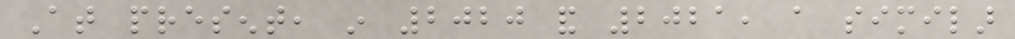At present, in 2020 and 2021, a similar
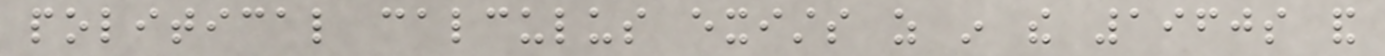political calculus exists as in the 1960s and
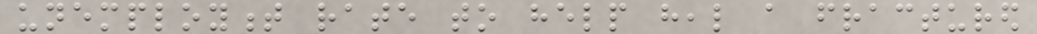unemployment rate to help heal a fractured
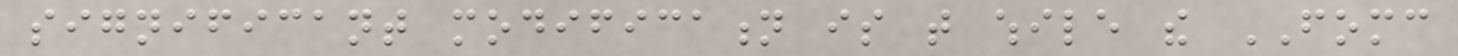significant modification is that while the FOMC
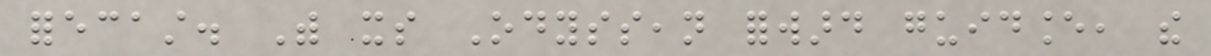forecast. With its Odyssean forward guidance, the
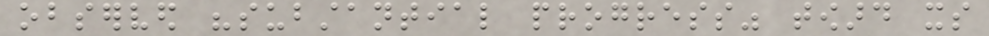observed "substantial progress" toward its
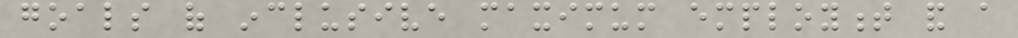goals of inclusive maximum employment and a
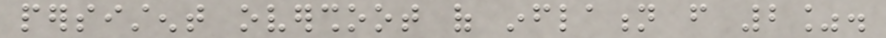persistent overshoot of inflation from 2%.
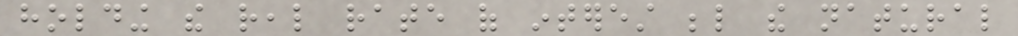holding the real rate of interest below the natural
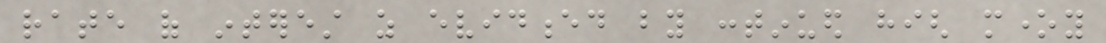rate of interest as evidenced by continued high money
